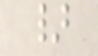}
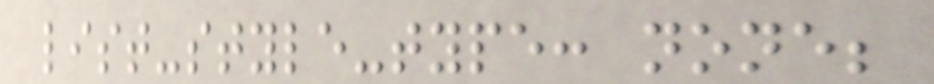list-style-type: none;
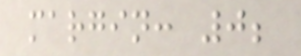margin: 0;
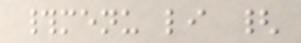#menu li {
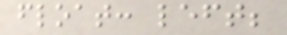float: left;
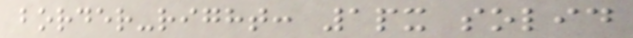border-right: 1px solid
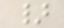}
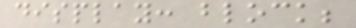display: block;
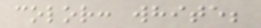color: white;
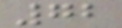72
